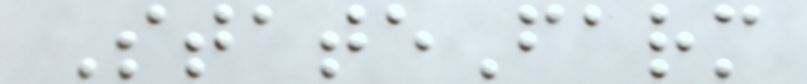StateFarm
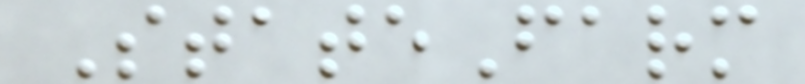StateFarm
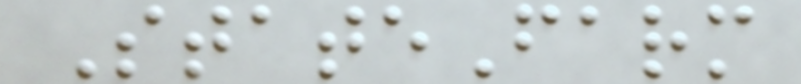StateFarm
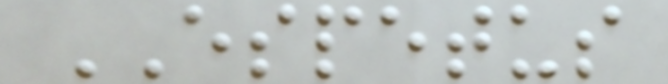ESPETUS
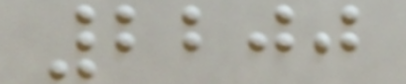2200
